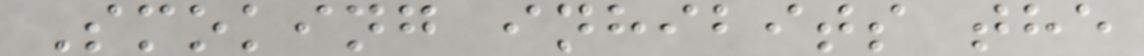Smoking inhibits the
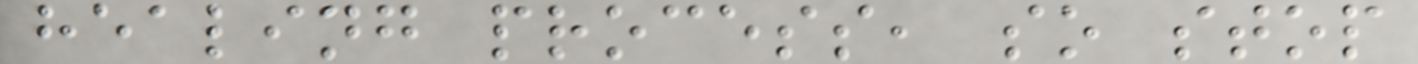healing process, so stop
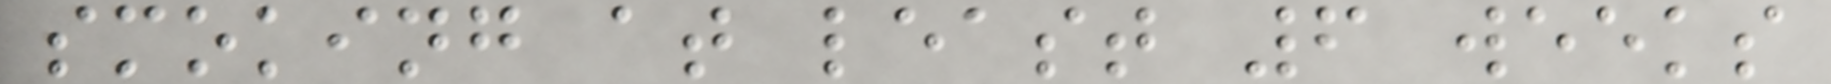smoking at least 6 weeks
